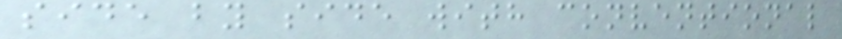side by side with conventional
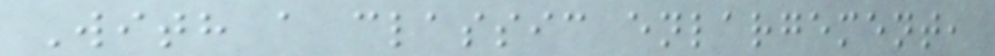With a classic enlargement,
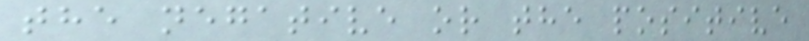the negative or the positive
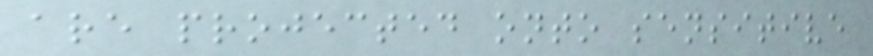are projected onto sensitive
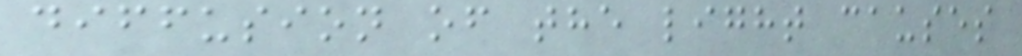diffusion of the light causes
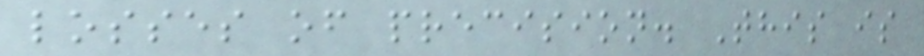losses of precision. This is
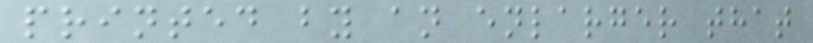printed by an enlarger that
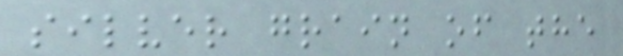silver grain of the
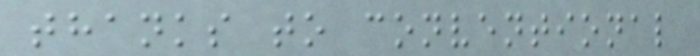thanks to conventional
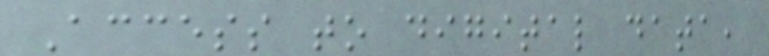Access to digital data,
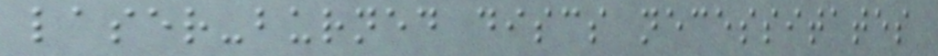laser-burned discs necessitates
